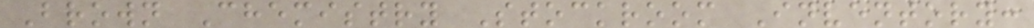Brown Chemistry Stockroom Inventory:
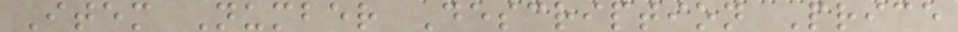Item Number Description Price
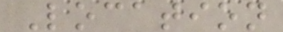Location
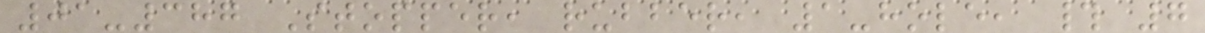01-387 Stopper, rubber, 1-hole, # 7
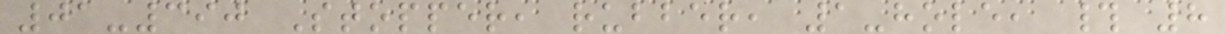01-390 Stopper, rubber, 1-hole, # 8
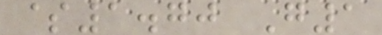$1.70 G1
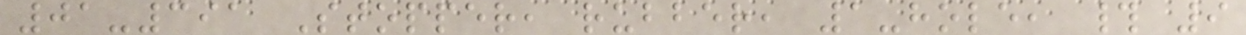01-391 Stopper, rubber, 1-hole, # 9
